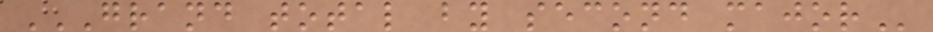GRAND TOTAL BY SECOND MAJOR
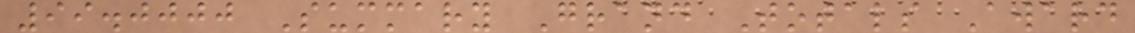99.0000 Summary Grand Totals Award
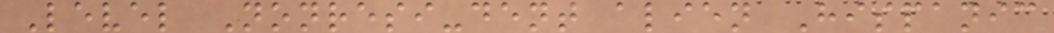Level Nonresi-dent alien Hispanic
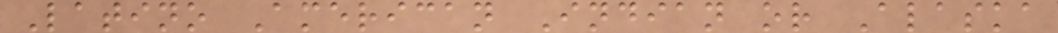Latino American Indian or Alaska
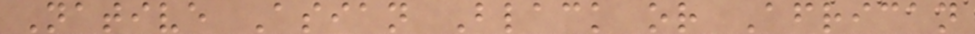Native Asian Black or African
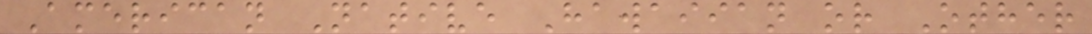American Native Hawaiian or Other
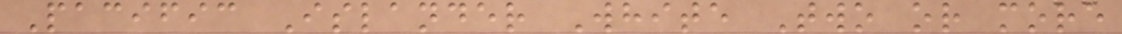Pacific Islander White Two or more
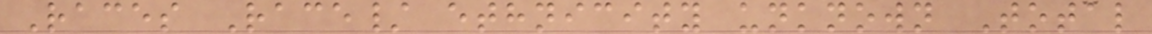Races Race/ ethnicity unknown Total
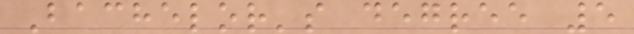Bachelor's degree 5
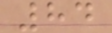84
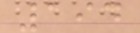194
